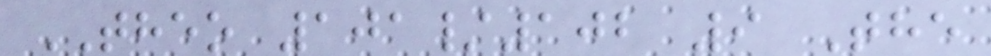THEO 101/102 9 The
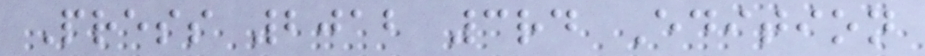Press 2012 3rd Edition
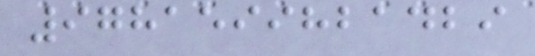9781599821429
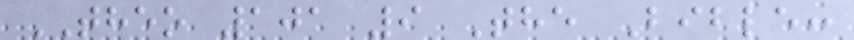THEO 101 9 The Bible:
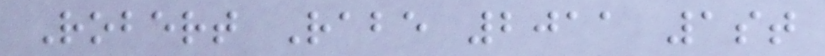Robert Rabe 2011 1st
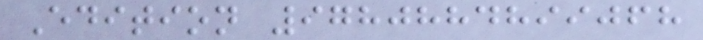Edition 9780884899068
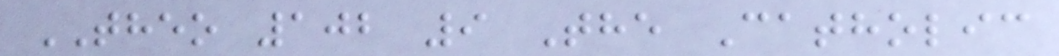THEO 102 9 The Catholic
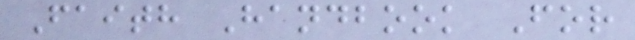Faith Handbook For
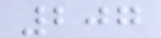207
